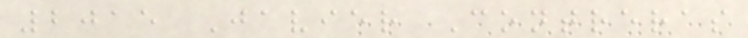2015 Javier Contreras
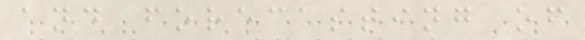and forecasting of
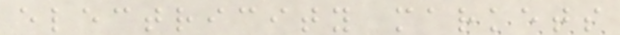electricity markets
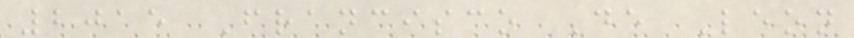2015 Francisco De Leon
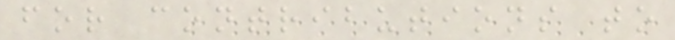for contributions to
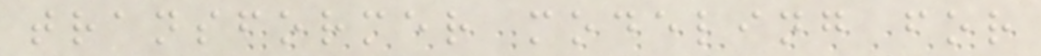transformer modeling for
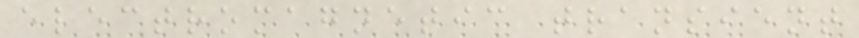electromagnetic transient
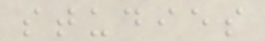studies
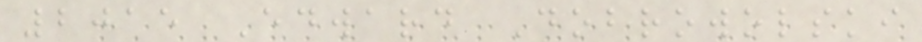2015 Edward Dobrowolski
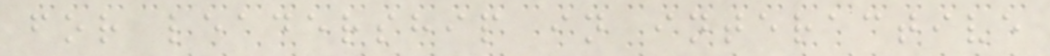for leadership in interactive
